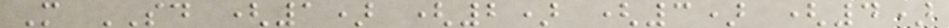M SD (1) (2) (3) (4)
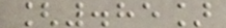[.85]
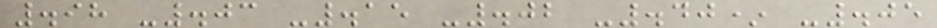.98 -.03 -.15 -.02 -.40* -.05
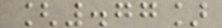[.77]
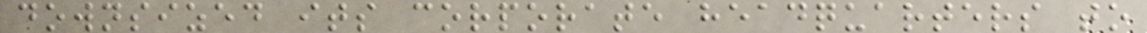downsized its corporate headquarters to
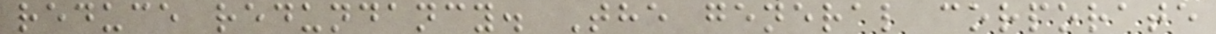reduce redundancy. The general corporate
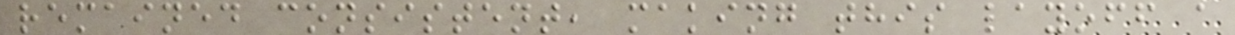remained consistent, making this layoff a
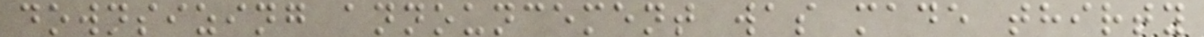downsizing announcement was made thirty
